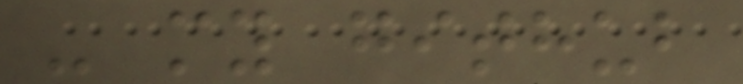- my github
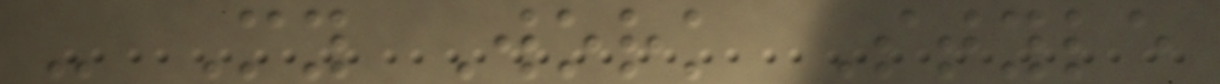- My Work Style
